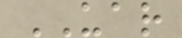UAR
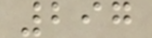297
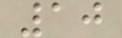10
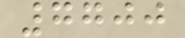7700
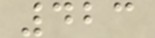423
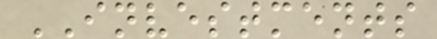INVESTMENTS
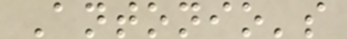Antonio's
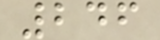246
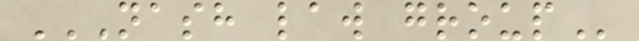NASH LAW GROUP
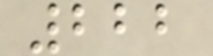222
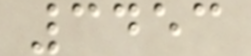3453
